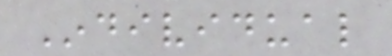Individual
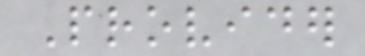Provider
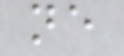ne
